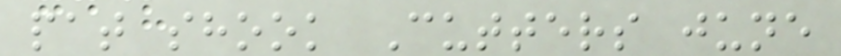pat shook Cutters june
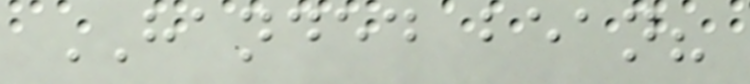HANDED bean?
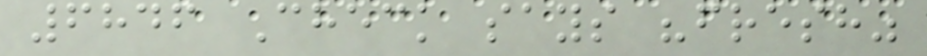6846 Check says "fresh"
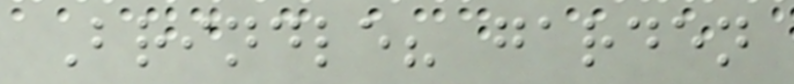Brindle? garden
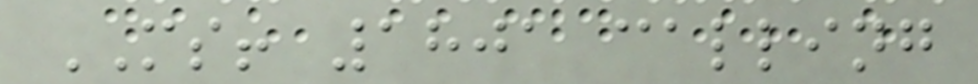MS! 1801 calling
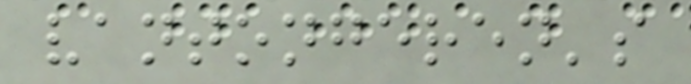vantongeren's
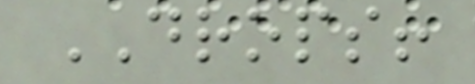DROPS!
